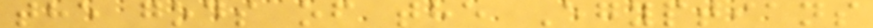the gods of the Egyptians
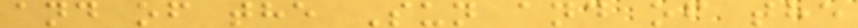and of the Sun and of the
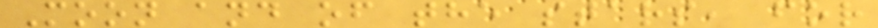Moon and of the stars, for
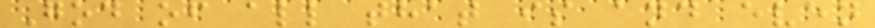God of all that is and even
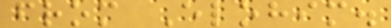from Elohim.
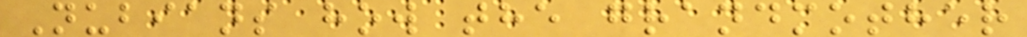Nubians how the grandmother
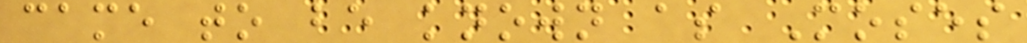came to be known as Moses
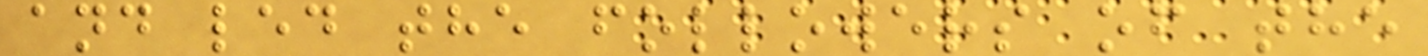and led the followers of the
